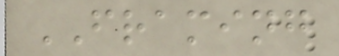FRAMING
